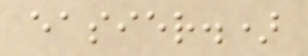easier.)
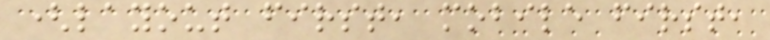(layout first, mobile first,
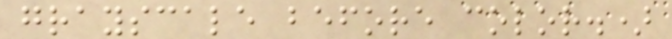grayscale before color.)
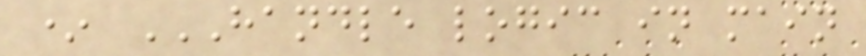* HANDLE LOGIC IN MAIN
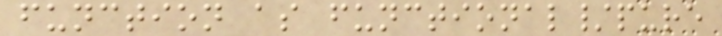function as functional/pure
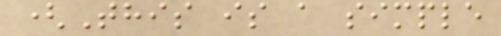(This is a simple
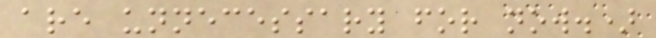are unnecessary for now.)
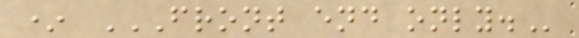* FRONT END ONLY.
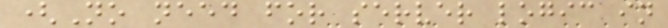(No need for server logic in
